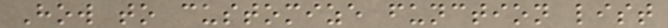How to customize function list
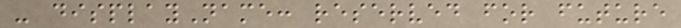- displayName: reserved for future
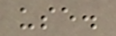use.
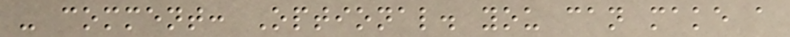- comment: Optional. you can make a
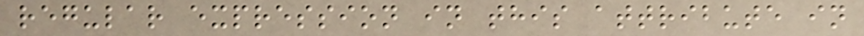regular expression in this attribute in
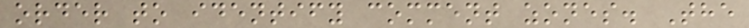order to identify comment zones. The
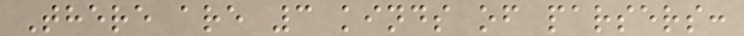There are 3 kinds of parsers:
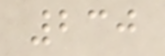230
